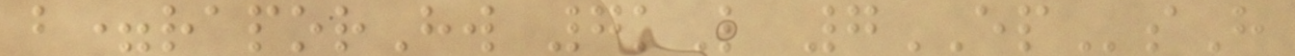b=raporHw 7kL 7EPsH
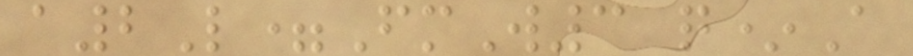a2L=FmW3 q*A
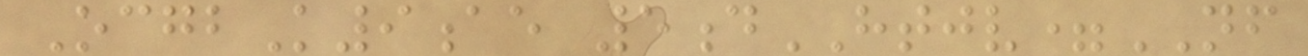OcgbK9ae 5dHTJV=NF
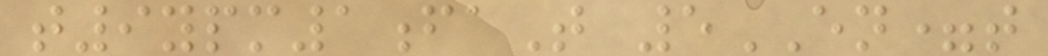t9ypm1faT 5EN=t
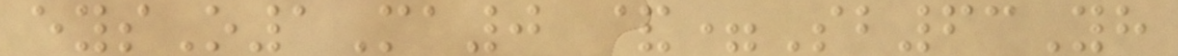eysO1Ma0 &=Sb63Yh
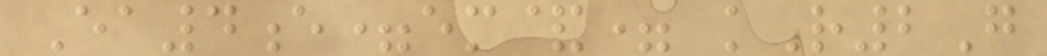Ea4e=em&= kR2G
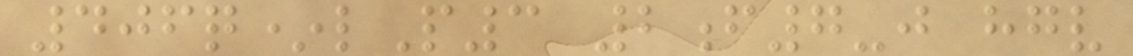406q*lP3 2f7-j hgv
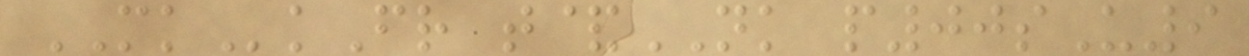MKkFr t&NK p00sU9
